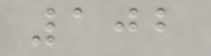102
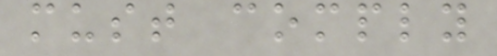must comply
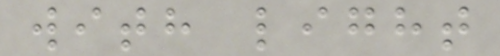with light
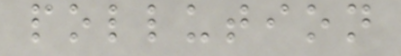pollution
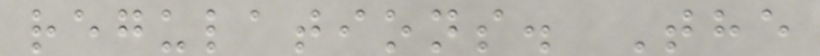regulations. The
